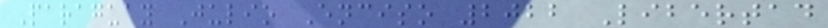Paraguay Julio Enciso 2022 Libertad
